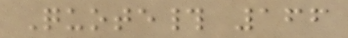Quote# 166
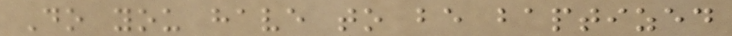Do you have to be baptized
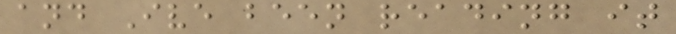and Ive been reading it
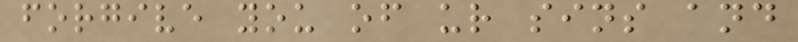forgive you of ur sins and
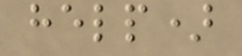help)
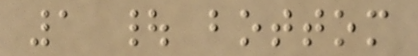1 | bottom
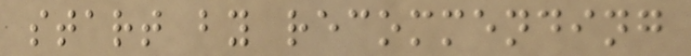start by recommending
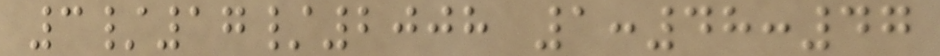3/17/2008 1:48:47
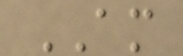AM
